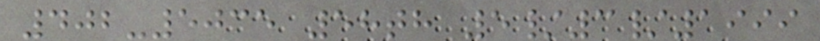402-5035 58th 5/3/1999
